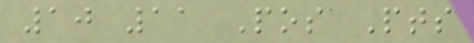10 11 Pos Pts
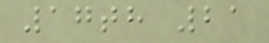17th 21
